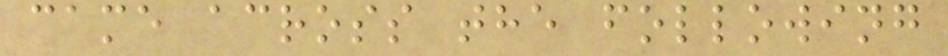came across the following
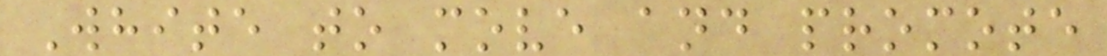White to move and promote
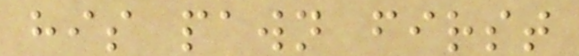his pawn first
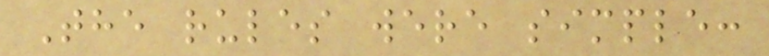The rules were simple:
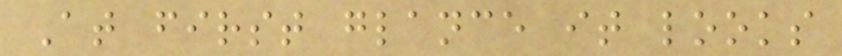At first glance it looks
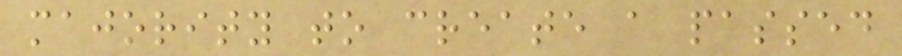majority to create a passed
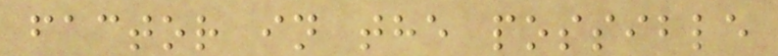factor in the possible
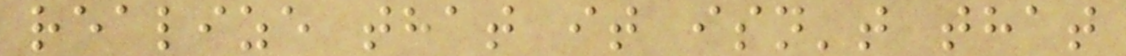realize that it isn't that
